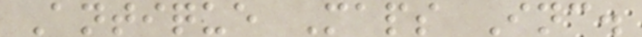Antique Maps Inc.
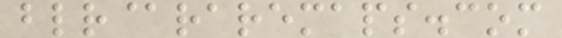blr@raremaps.com
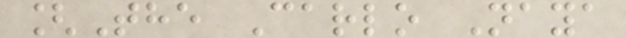[The Carlo Naya
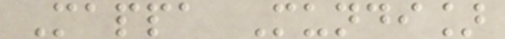Mappa Mundi]
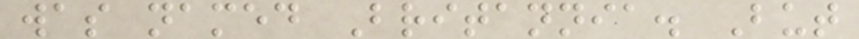was named Britannia. But
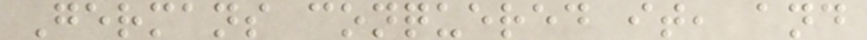Germans conquered it, and
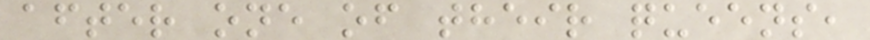after one of their queens,
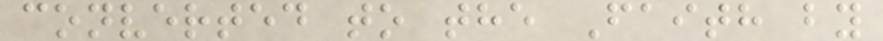converted to the Faith by
